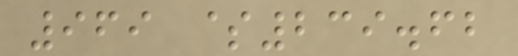969 $239.62
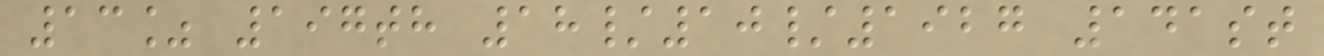13% 197th 18/10/1927 141st
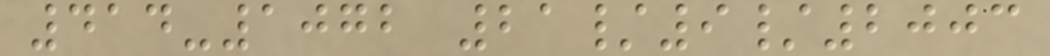414-1072 21/9/2003
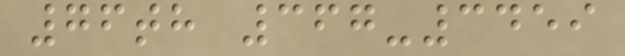76th 367-3459
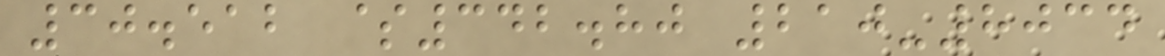30.512 $342.80 210-8034
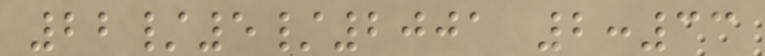22/5/2001 2:33
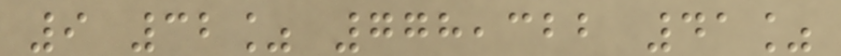9 32% 778,322 41%
